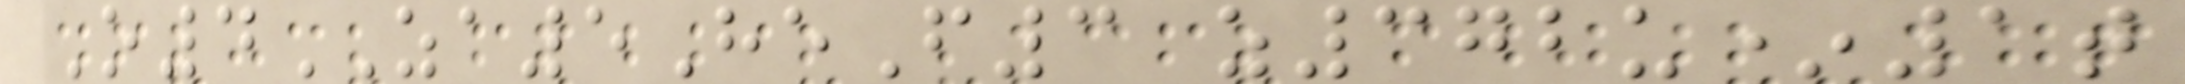O4ZA5HeF3 z372u*1t
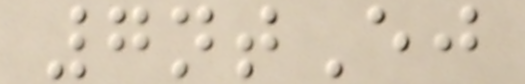7ntEj
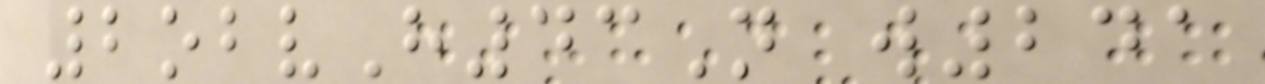2obvH43N w241
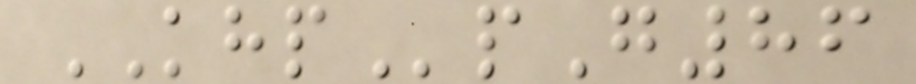KHPpG86
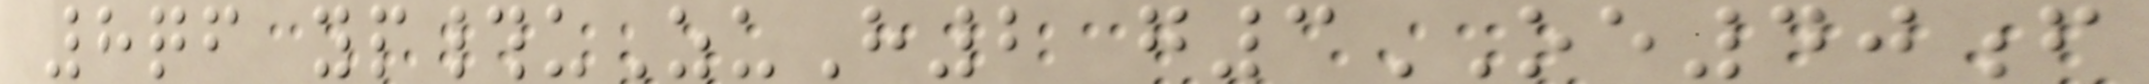8qf yp#uZuH2 g3OE40f
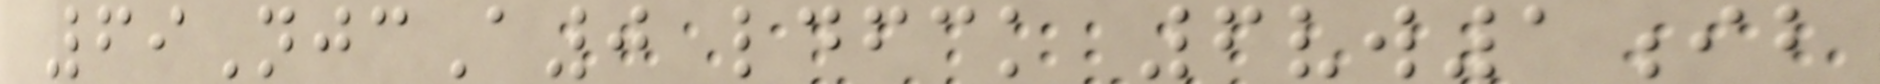69NjcA0 ldfck 6vw1ib
